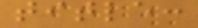title:
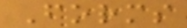Forms
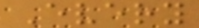Every
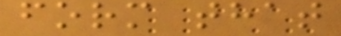form that
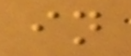in
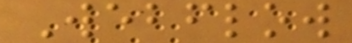Webflow
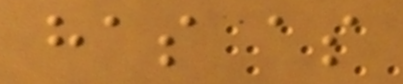has as
